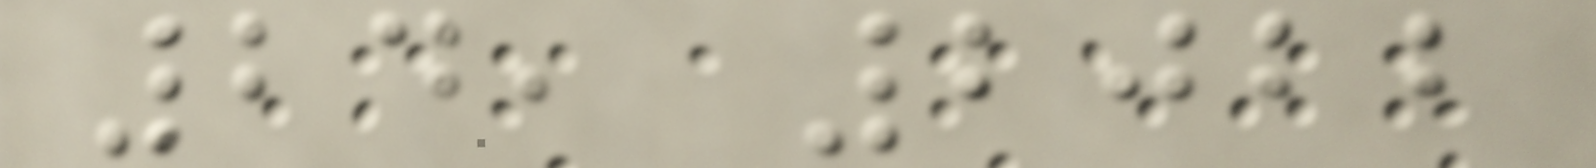24, 2022
